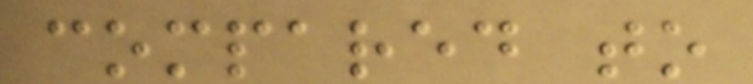compared to
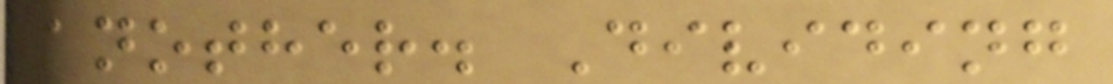another. Dividing
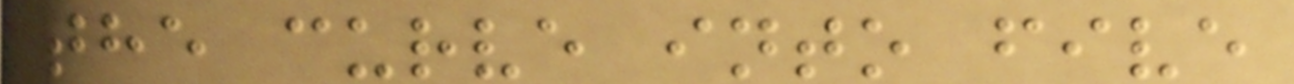the curve into five
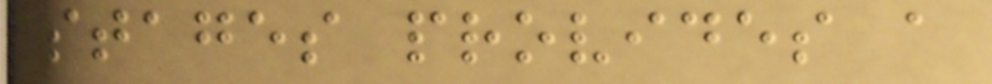stages provides a
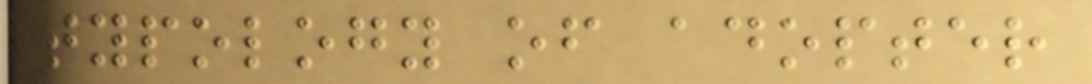typology of adopter
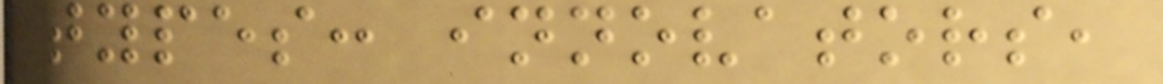types: innovators,
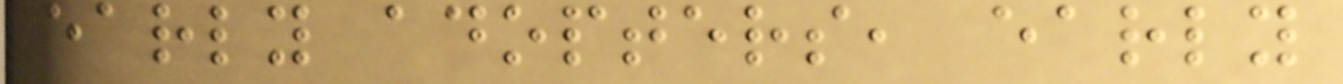early adopters, early
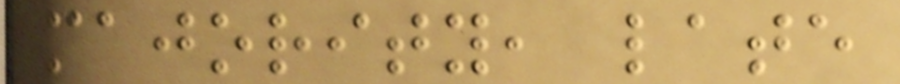majority, late
